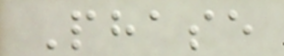Phase
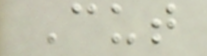Cut
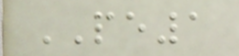PE1
